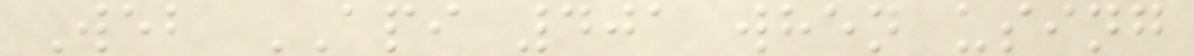Web API 401 when using
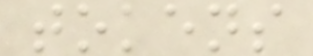tokens
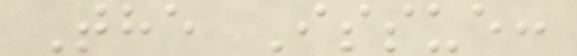The Issue:
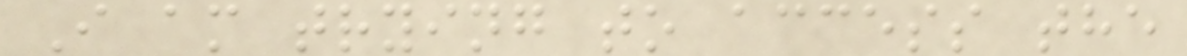I am trying to access the
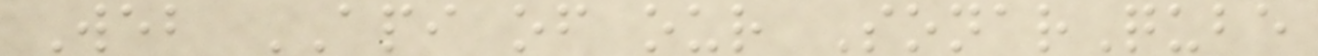Web API of our SonarQube
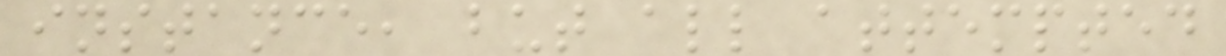instance, but all attempted
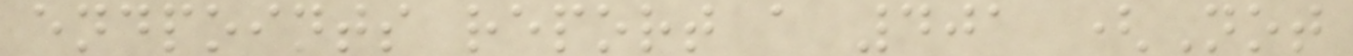endpoints report a 401 (Not
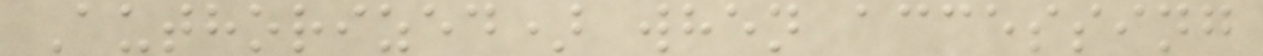Authorized) when accessing
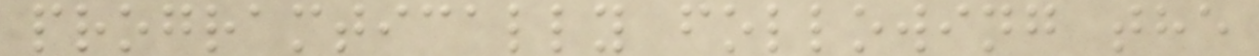programtically following the
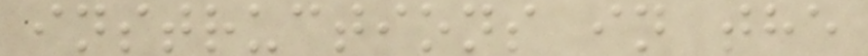instructions in the
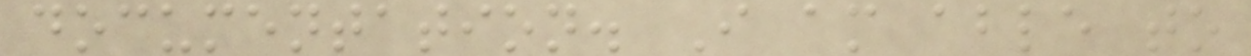documentation. I am able to
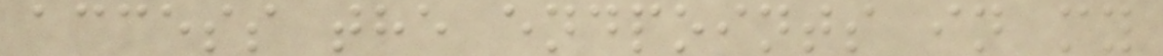access the endpoints in my
